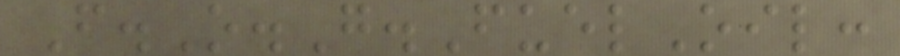F.O.G.FuelOil:
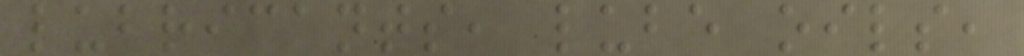lubricants, lube oils,
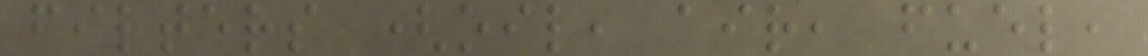filters (oil, air, fuel,
